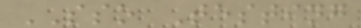SSO Testing
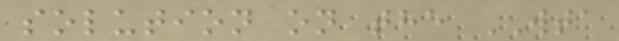solution on the WTA
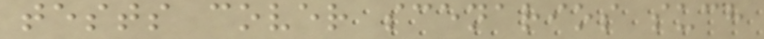tests cover scenarios such
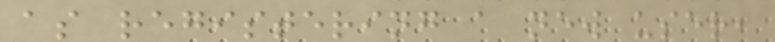as registering a new user,
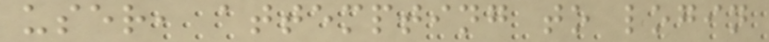user, attempting to login
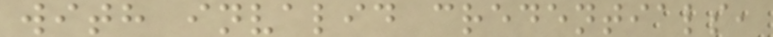with invalid credentials,
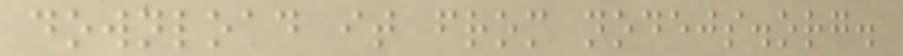download it from nodejs.org.
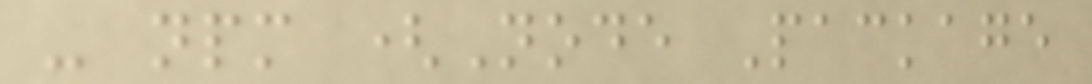- npm (Node Package
